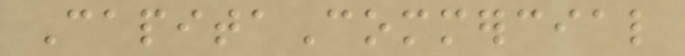CapitaCommercial
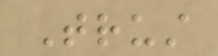Trust
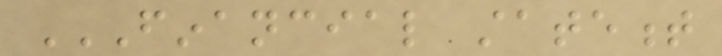FINANCIAL STATEMENT
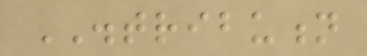DISTRIBUTION
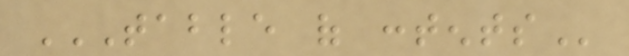TABLE OF CONTENTS
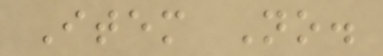Item No.
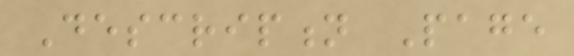Description Page
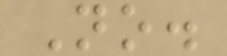No.
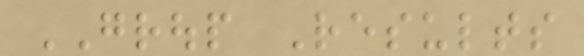GROUP Results
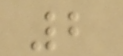2
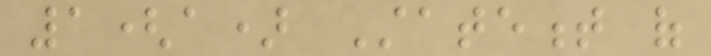1(a) Statement of
